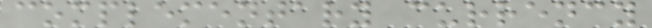complementary currency
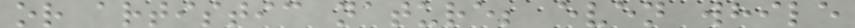or artistic nature; even while
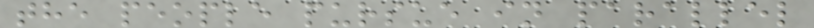the people pursue in parallel
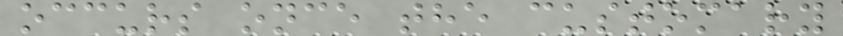occurs once the customary
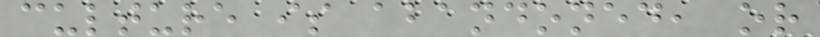culture is abandoned, or
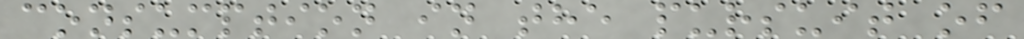consumption in the pursuit of
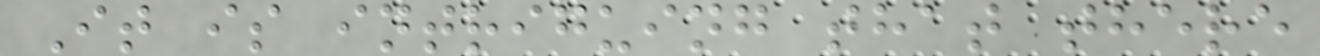It is intriguing that there
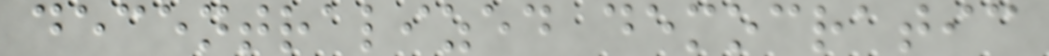decentralized democratic
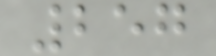257
